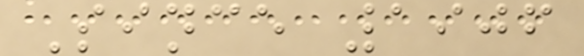Since 1906
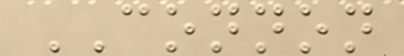CONNON
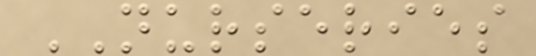NURSERIES
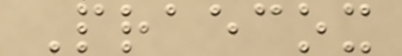Praecox
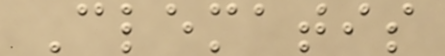Clematis
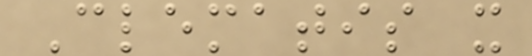Clematis x
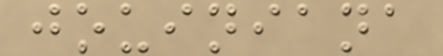jouiniana
